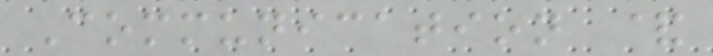Communication &
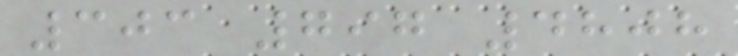303 797 4808
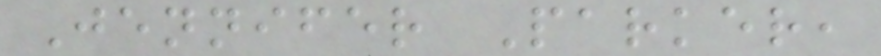Jennifer Parker,
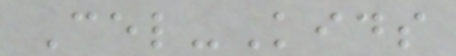Cel-Kids
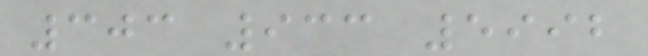303 933 5992
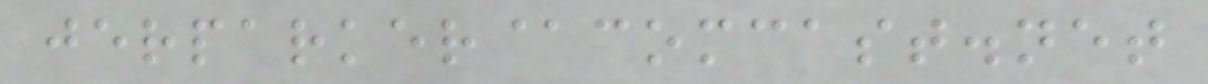jerparker@comcast.net
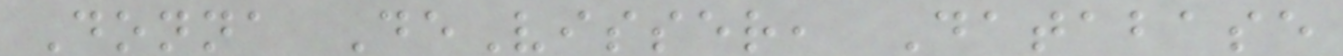Donna DeVisser, Database
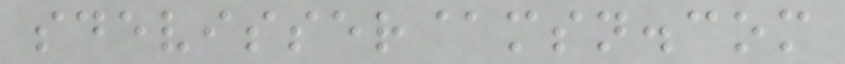sdevisser@msn.com
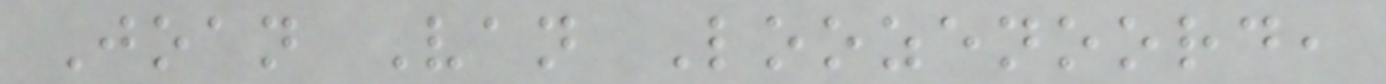Joan Van Loozenoord,
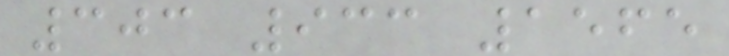303 933 1565
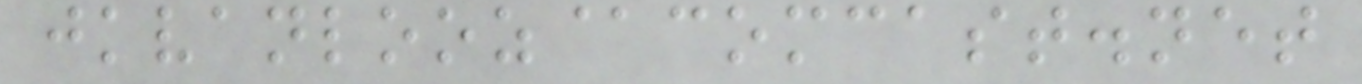jkvanlooz@comcast.net
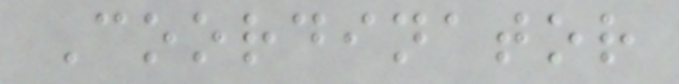Coordinator
